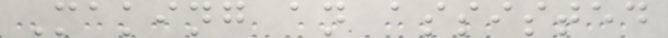Making an assisted
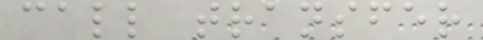call transfer
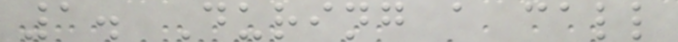1. During a call
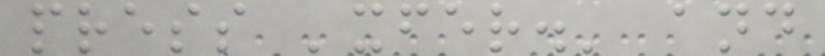press 'xfer.' and
